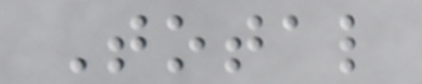Total
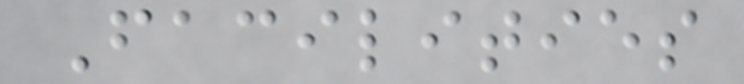Facilities
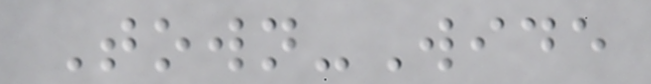Town-Wide
